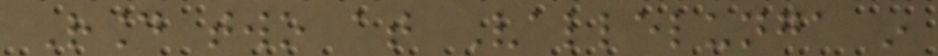Round two at Vallelunga in
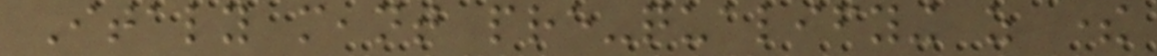Italy meant pre-qualifying as there
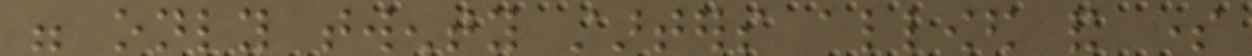were only twenty starters allowed and some
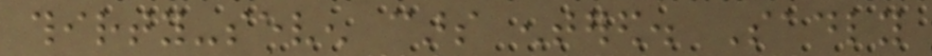thirty-seven cars entered. Sadly
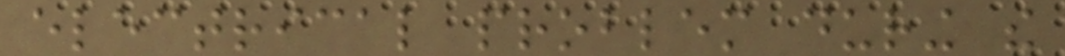electrical problem during the
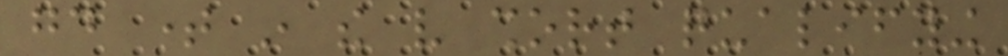good time in the very short qualifying
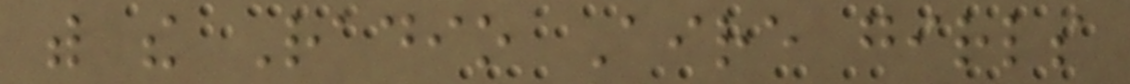with the Radio Aire girls
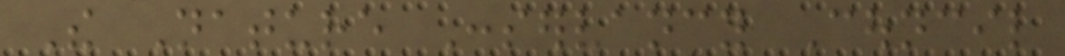The Nature Conservancy Council
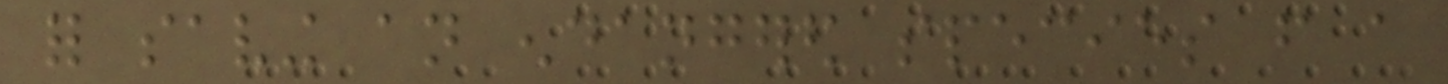for saving an endangered species from a
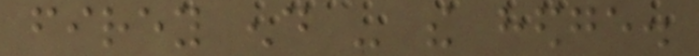firey end - the hedge.
